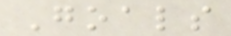Goals
